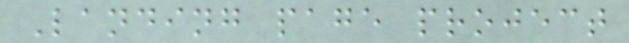Landing page project
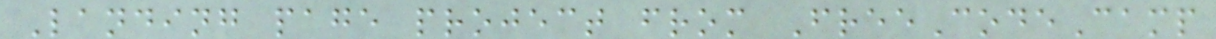Landing page project from FreeCodeCamp
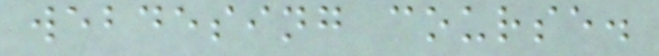webdesing course.
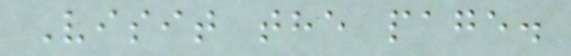Visit the page.
